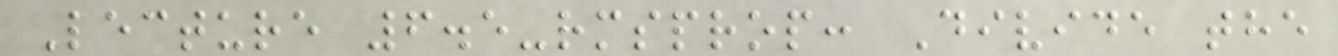Lecture 6.5-rmsprop: Divide the
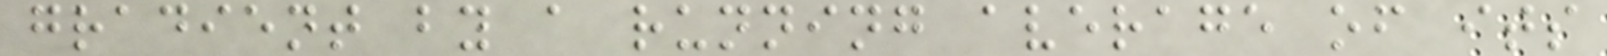gradient by a running average of its
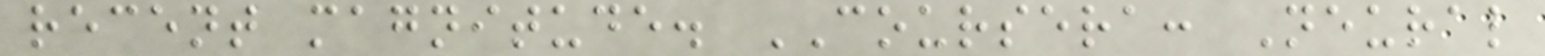recent magnitude. COURSERA: Neural
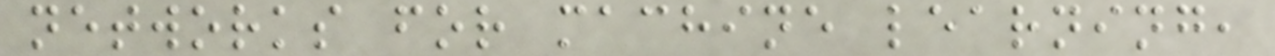networks for machine learning,
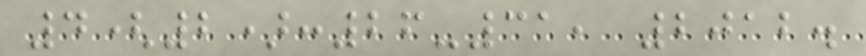4(2):26-31, 2012.
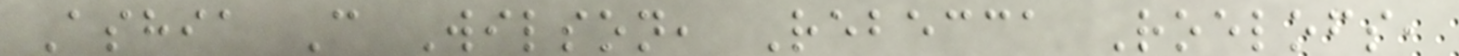Ashia C Wilson, Rebecca Roelofs,
